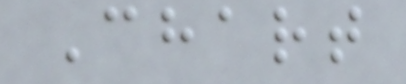Chart
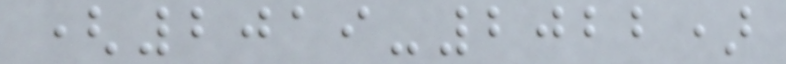(2019-2022)
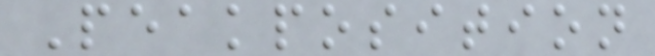Peakposition
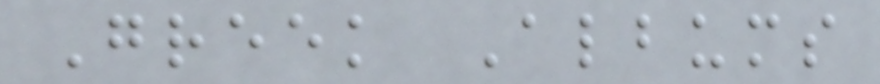Greek Albums
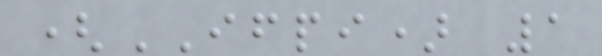(IFPI) 1
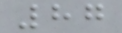87
